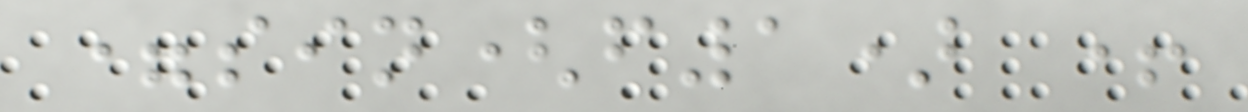=sin(f1) +
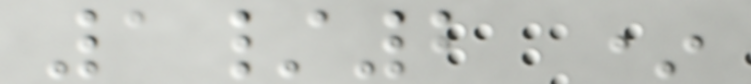1/2 *
